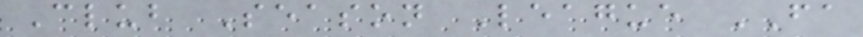Club Season League FA
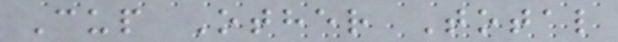Cup Other Total
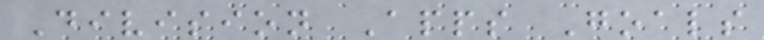Division Apps Goals
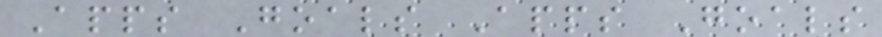Apps Goals Apps Goals
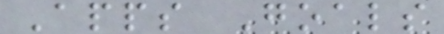Apps Goals
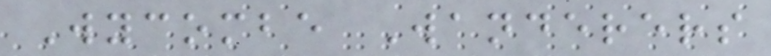Wycombe Wanderers
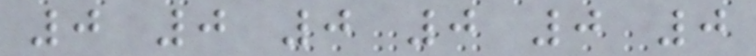0 0 0 0 0 0
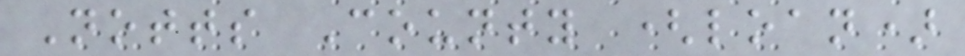Notts County (loan)
